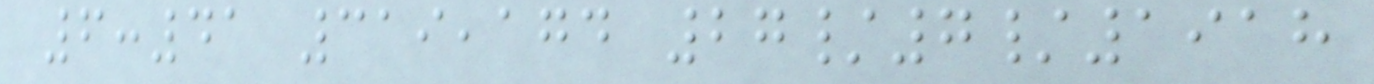6:41 319,174 27/7/1918
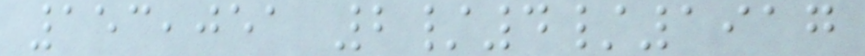153,051 2/4/1917
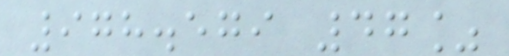978.579 47%
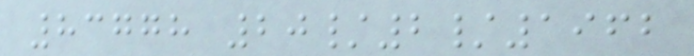83778 20/2/1962
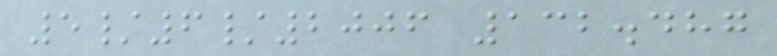5/6/2006 132.487
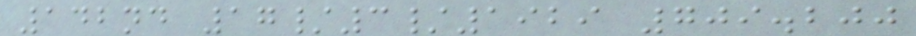142nd 17/3/1929 709.200
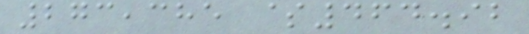273,385 $464.92
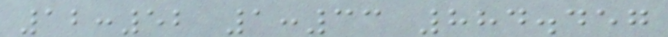12:52 1:33 884.457
